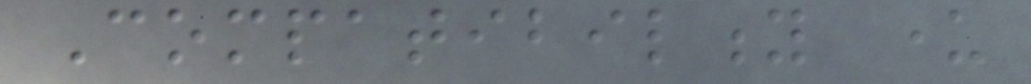Compatibility under
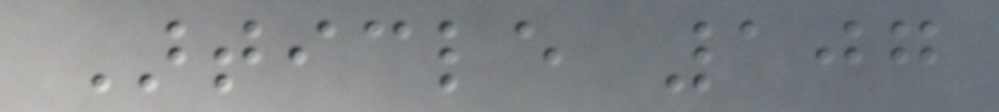Article 107
